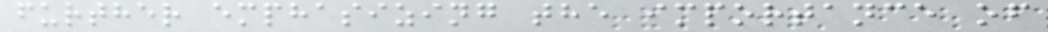further emphasizing the importance of
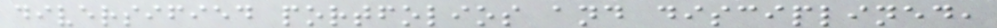diversified portfolios and disciplined,
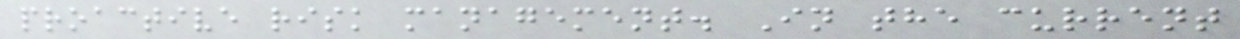proactive risk management. In the current
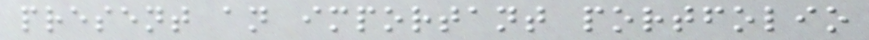present an important portfolio
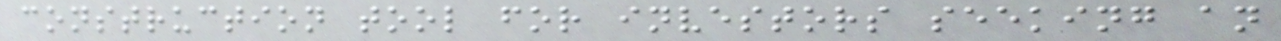construction tool for investors seeking an
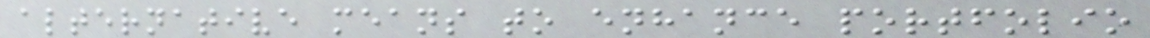alternative means to enhance portfolio
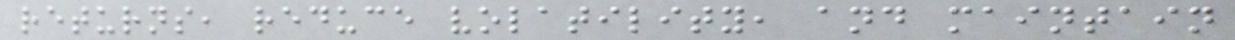returns, reduce volatility, and maintain
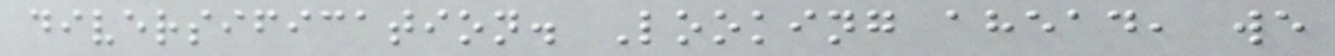diversification. Looking ahead, we
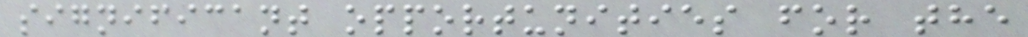significant opportunities for the
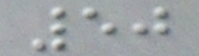50
